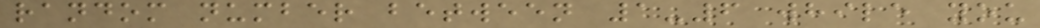random number between 1-6 while you
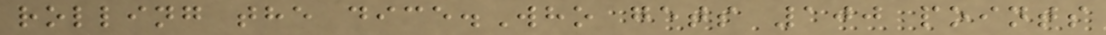rolling the dice.Who gets 100 points
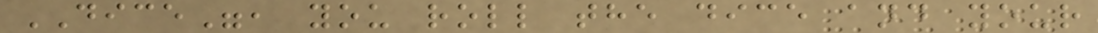DICE", you roll the dice and your
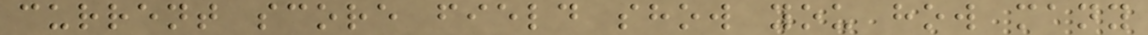current score field show you how many
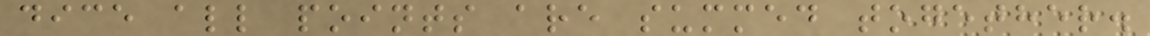dice all points are summed together.
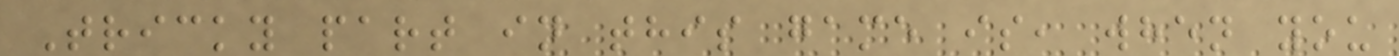Tricky part in this game is, when you
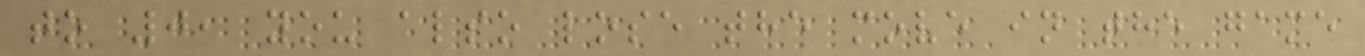to 0, you also lose the move in the game
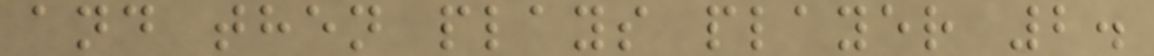and then plays player 2.
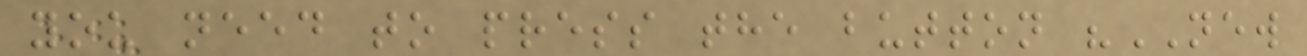you need to press the button "NEW
